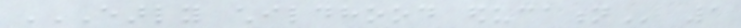EARLY CHILDHOOD EDUCATION 1
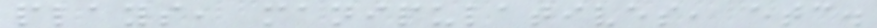plays, manipulatives, etc.
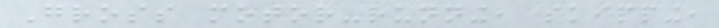Gross motor-running, skipping,
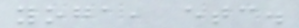yoga, etc.
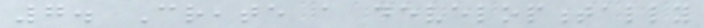7. Create a developmentally
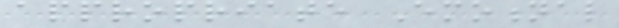appropriate Emotional
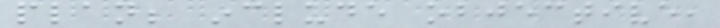plan; include objective,
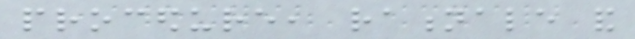procedure, rationale and
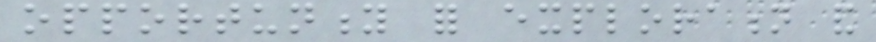opportunity for exploration and
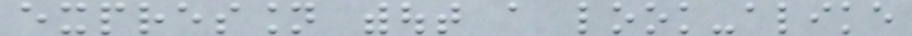expression without a look-alike
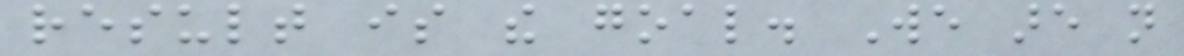result is the goal. We are not
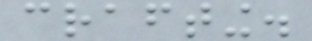crafting.
